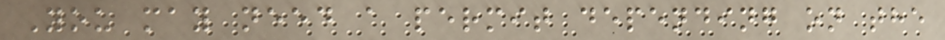You may need a permit depending on the
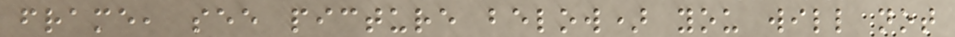frame, see picture below) you will not
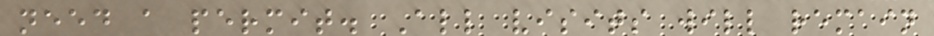need a permit. All visits will remain
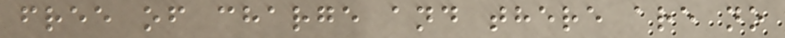free of charge and there are no
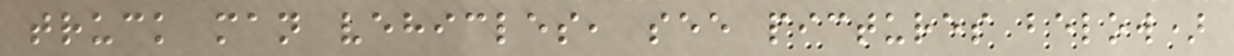truck man vehicles, see pictures below)
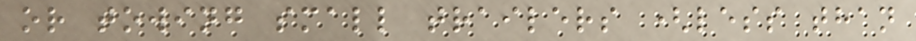or towing small trailers (less than
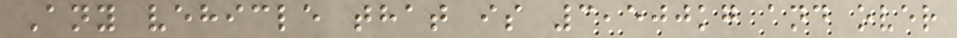Any vehicle that is 3,500kg and over
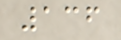136
